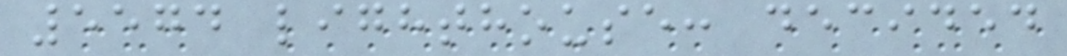5574 lighthouse: decided
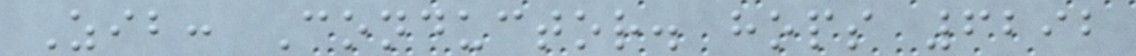Zib: Conductor. hops 6292
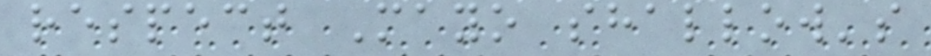respect Mayo shallow's
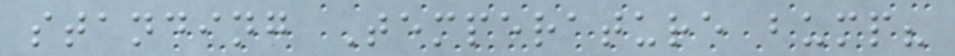standing Temperature bump?
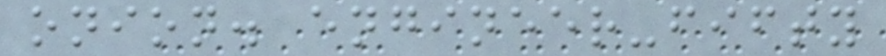onion. engineer-fifty
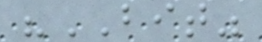"BIT"
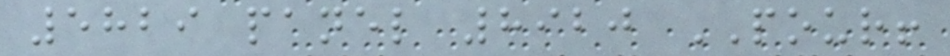5829 panel 8920 POUR!
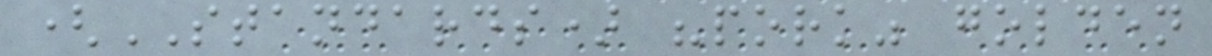(STANDARDS) "pork" golden
